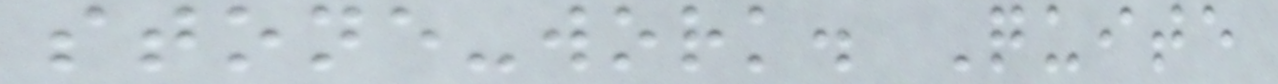stone-work. Quite
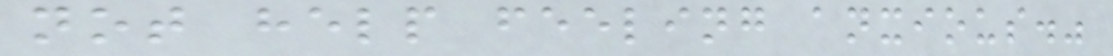not help feeling anxious."
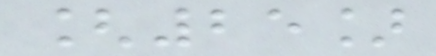[25]
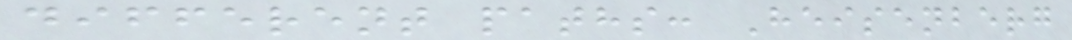different paths: Heisenberg
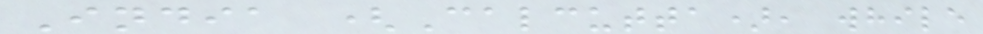India (Calcutta), while
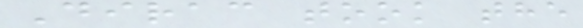Dirac took the
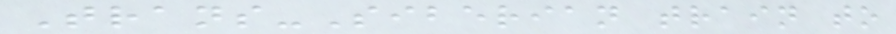Trans-Siberian train to
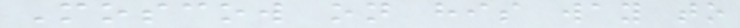Moscow on his way to
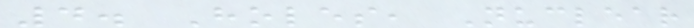4. Holes, Nuclear
